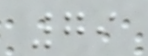79
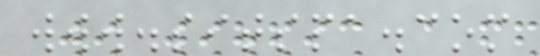www.sitspa.com
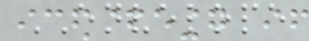ENVELOPE
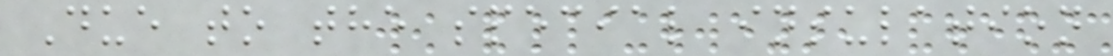Due to the special insulation
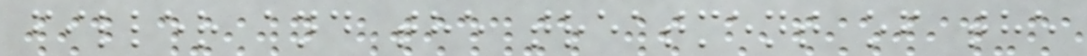filler and the treatment of the
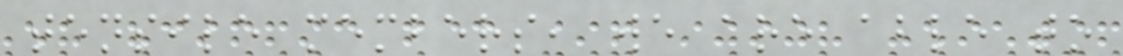tensile members, we are able to
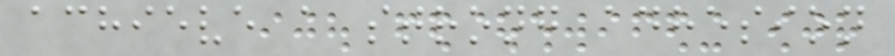achieve a strong adhesion
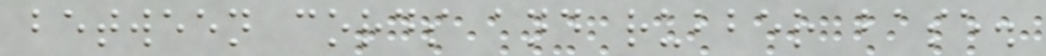between cords and rubber base.
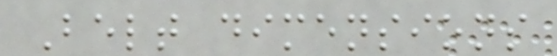Belt dimensions
